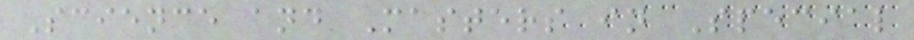Science and Masters in Special
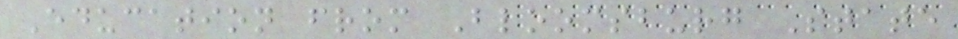Education from Bloomsburg State
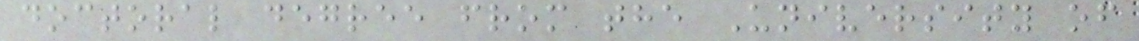doctoral degree from the University of
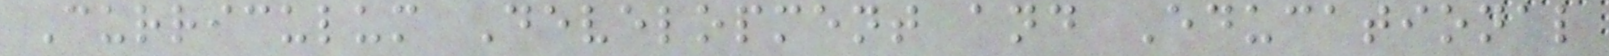Curriculum Development and Educational
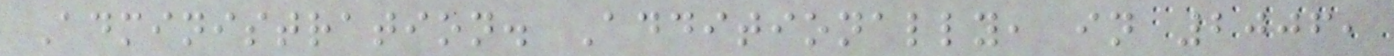Administration. Additionally, in 2006,
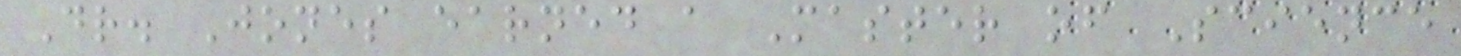Dr. Jones earned a Master of Science
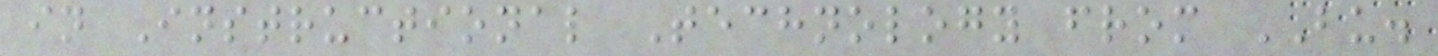in Instructional Technology from BU.
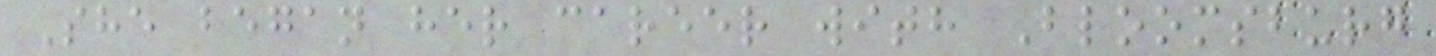She began her career with Bloomsburg
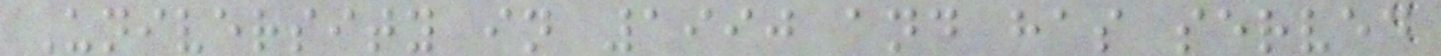University in 1990 and has served
